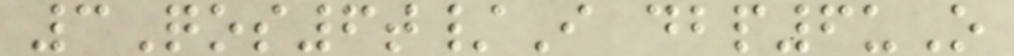3Qos6t/I dbp6uO
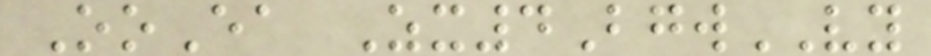OoEa Zx4BgwVY
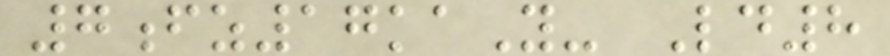7fz17kaY- Ld8
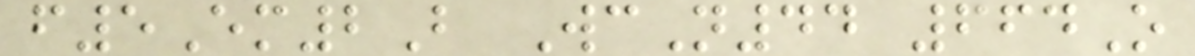f5Em2B WcN44 664O
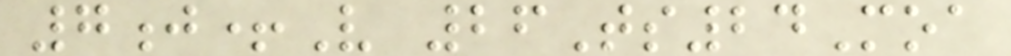7j+V 26Ts24Moa
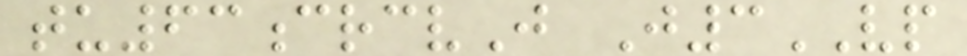tu63crcvJ J3VP
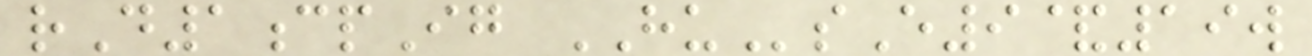rD1cpIg HUsE9&19w
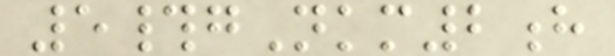5#gNkm2h
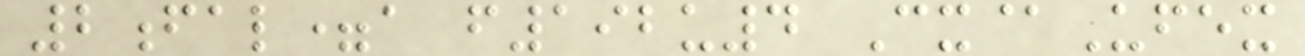2fal=a f192u4 Cx@Ufex
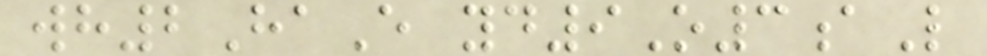wh2HaE yd9O3aL
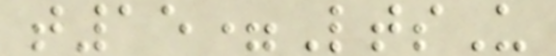t15=LtsU
